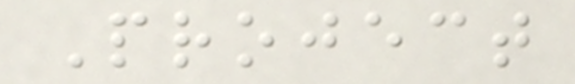Project
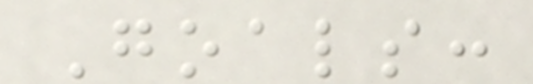Goals:
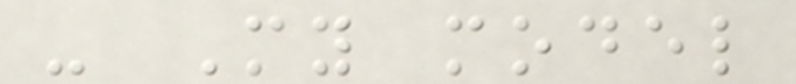- My model
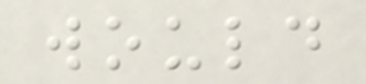would
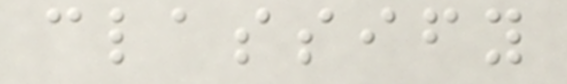classify
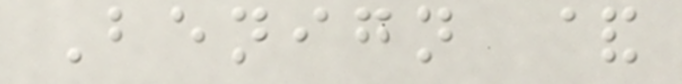Benign &
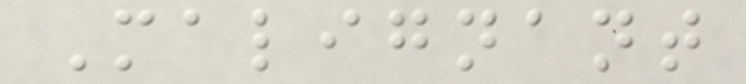Malignant
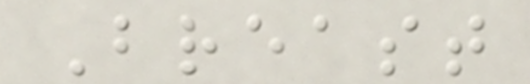Breast
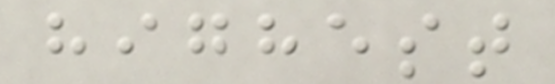highest
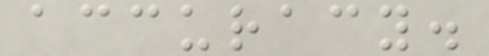accuracy.
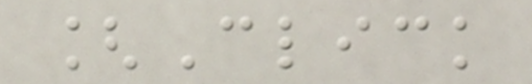[Click
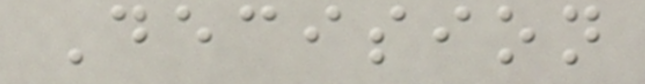Decision
